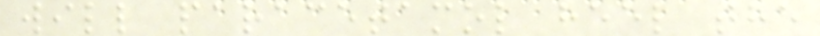will paracetamol heel the
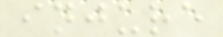injure
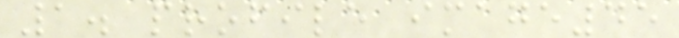1. profile image45
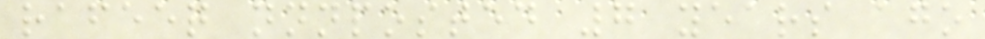rafeeq nnnposted 7 years ago
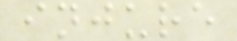injure
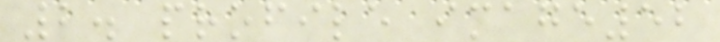2. profile image52
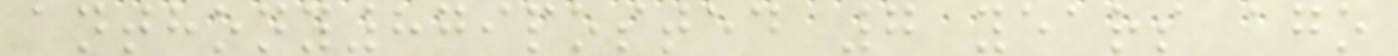anthony879posted 7 years ago
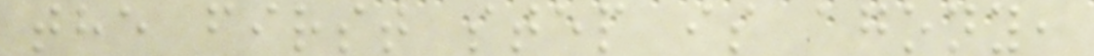the first step is agony,
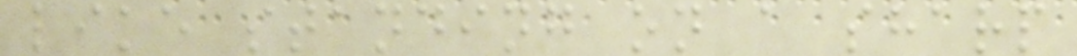like standing on a sharp
